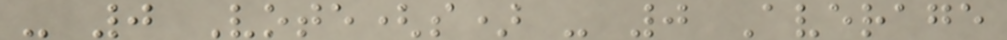- 0 Vote(s) - 0 Average
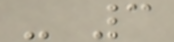- 3
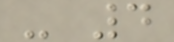- 4
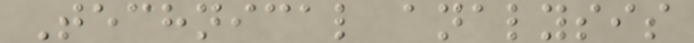Technical analysis
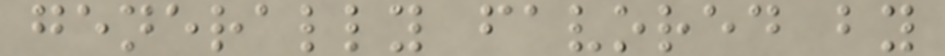generally favored by
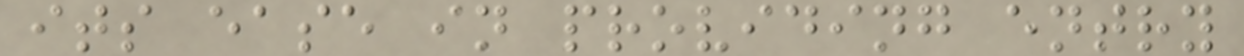its ease in providing entry
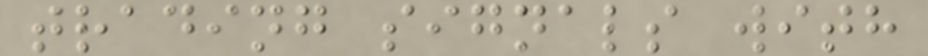trading signals with
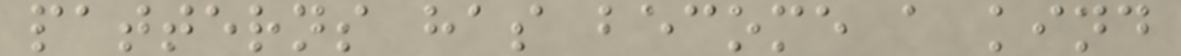patterns has become a kind
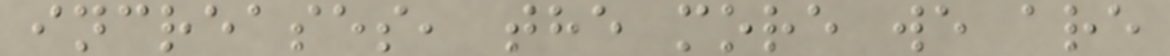increases, the more we are
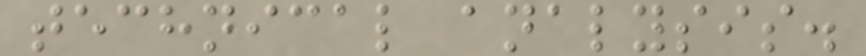technical analysis.
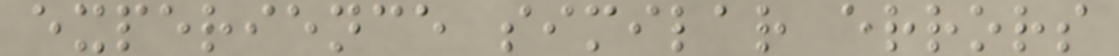experience similar errors
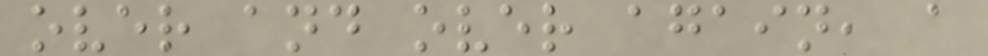over and over again, a
